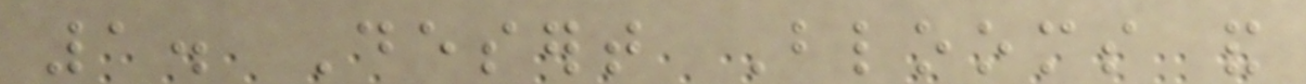1. Desert Blooms and
